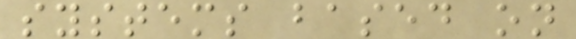systems based on
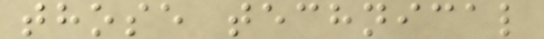those technical
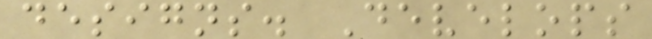designs. Develops
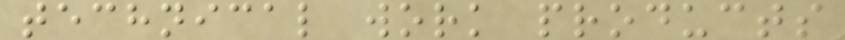technical work products
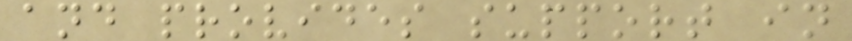and provides support in
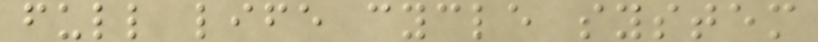full life cycle system
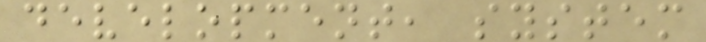development, system
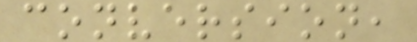conversion,
